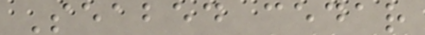Seabed cedar
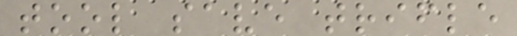tool save trifle
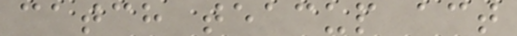catch teacup act
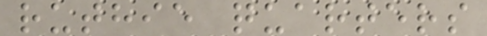ruthie quarters
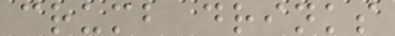crumb drinks
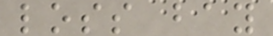loss bay
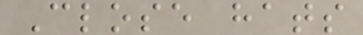Close hats
